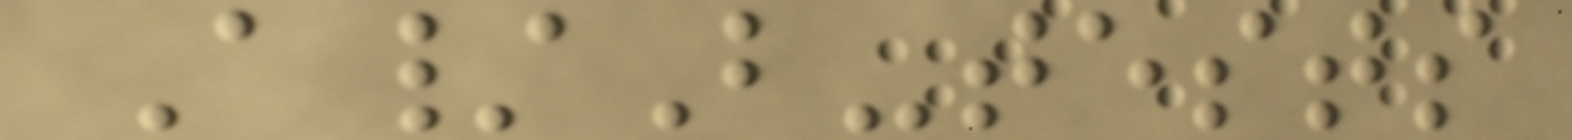A/B-tests
